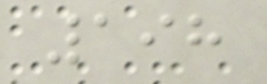198
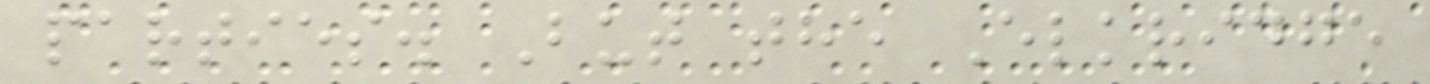parties. But the Elkridge
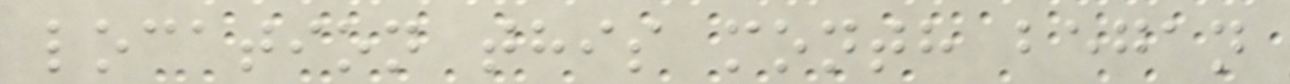location this month began
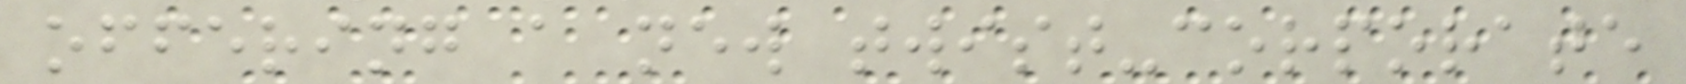offering a new twist-corporate
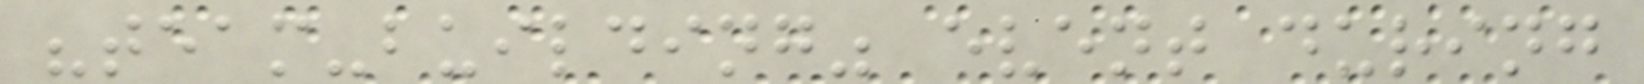"team-building" event during
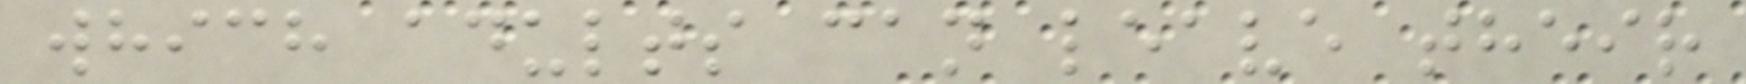which adults can leave their
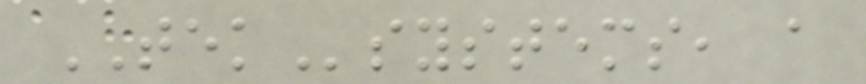TEKsystems, a
